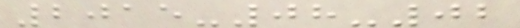2015-08-02
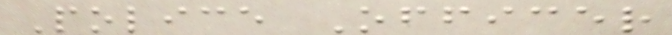Police Officer
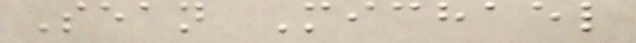Sean Michael
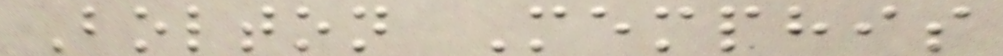Bolton Memphis
